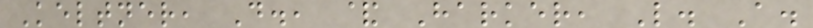Keltner, D., & Harker, L. A.
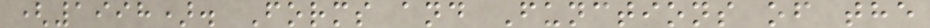(1998). Forms and Functions of the
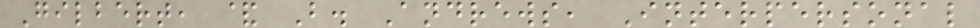Gilbert, & B. Andrews, Interpersonal
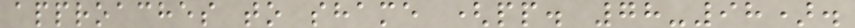approaches to shame (pp. 78-98).
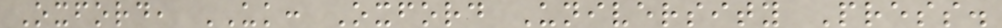Oxford, UK: Oxford University Press.
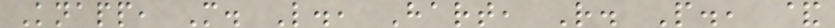Knapp, M. L., Hart, R. P., &
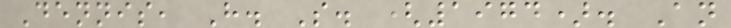Dennis, H. S. (1974). An
